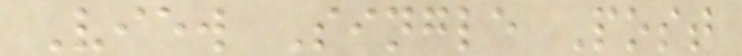View Single Post
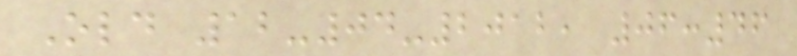Old 12-04-2012, 06:46
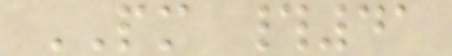PM #41
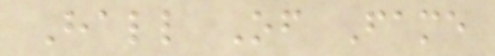Hall Of Fame
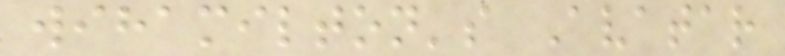wihamilton's Avatar
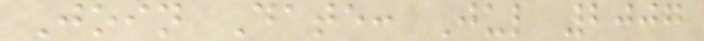Join Date: Jul 2007
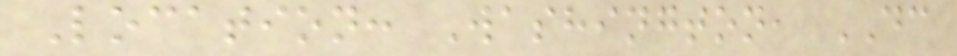Location: Washington, DC
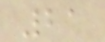21
